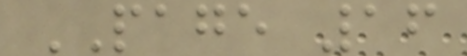PAGE 16
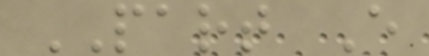PART E
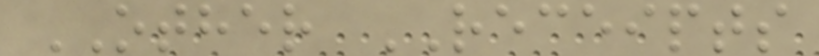OTHER RECEIPTS
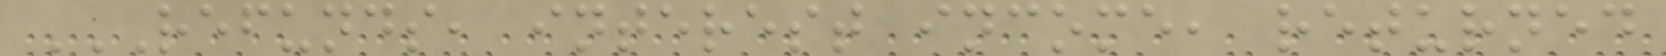REFUNDS, INTEREST INCOME, RETURNED
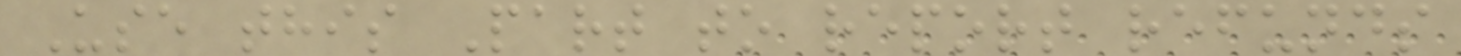Use this Part to report refunds
